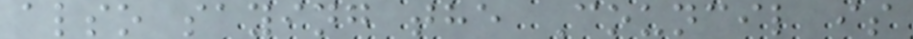also saying the Council is
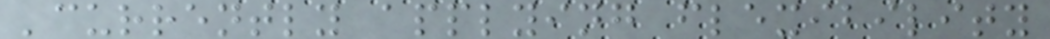'currently applying flexibility
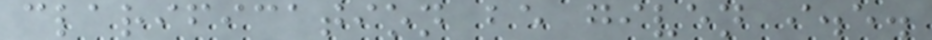clarification be given i.e.
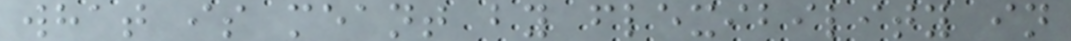what is meant by flexibility in
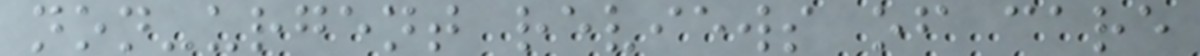non-urgent reviews of care
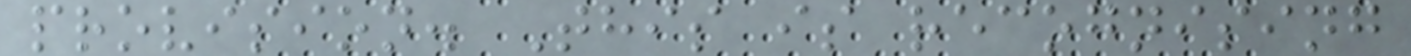provision. This is recognising
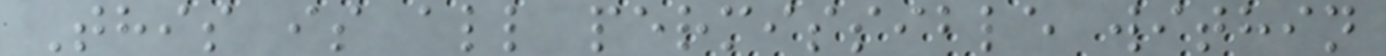This is all permissible within
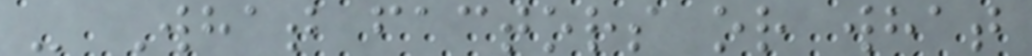- What factors or what
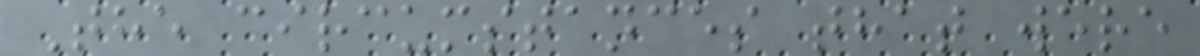The circumstances that were
